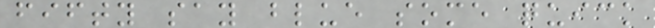fifty say blue some quick
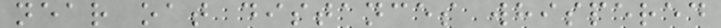near oat distances whispered
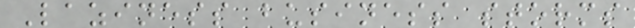Laziness business storms
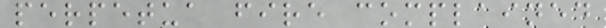perpetua fire complained
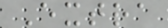Extra
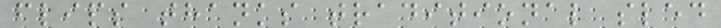flips thanks traditional sled
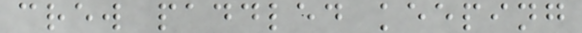crew paddled keeping
